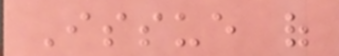Issue of
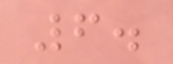6.
